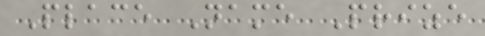Place Name Prize
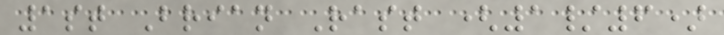1st Brian Rast (1/6)
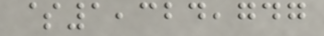$1,324,747
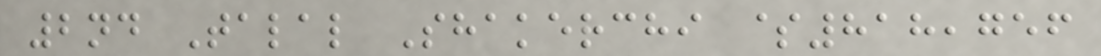2nd Talal Shakerchi $818,756
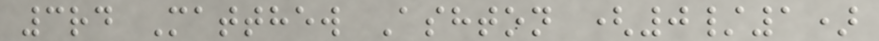3rd Matthew Ashton (0/1)
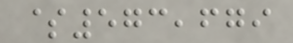$573,679
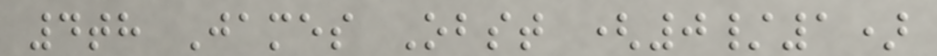4th James Obst (0/1)
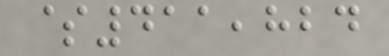$411,824
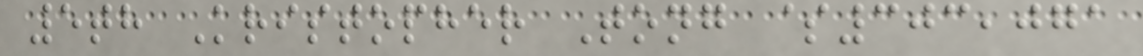5th Kristopher Tong $303,071
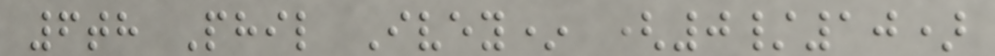6th Phil Ivey* (0/10)
